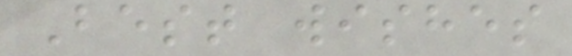Best wishes
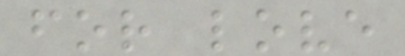for love
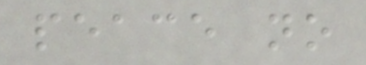peace no
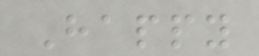Happy
